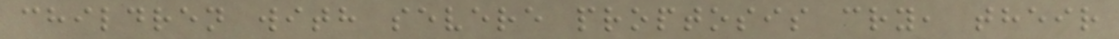children with severe proptosis cry, their
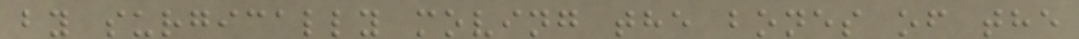by surgically moving the bones of the
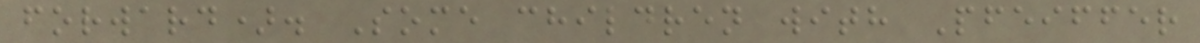forward). Some children with Pfeiffer
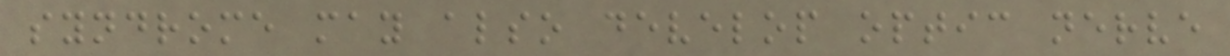syndrome may also develop optic nerve
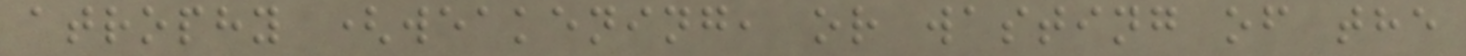atrophy (weakening, or wasting of the
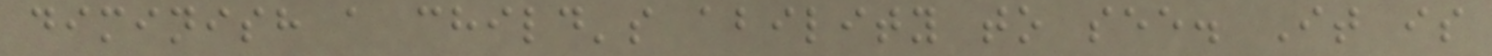diminish a child's ability to see. It is
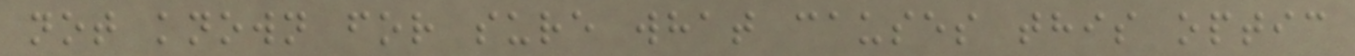not known for sure what causes this optic
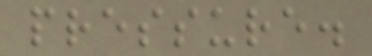pressure.
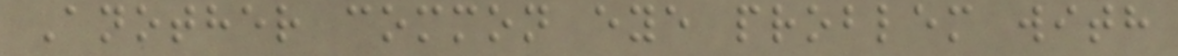Another common eye problem with
